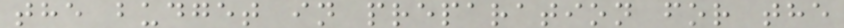the budget in preparation for the
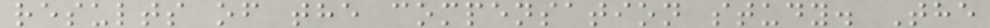results of the compensation study. The
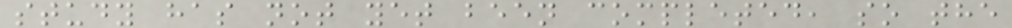study has not yet been completed, so the
